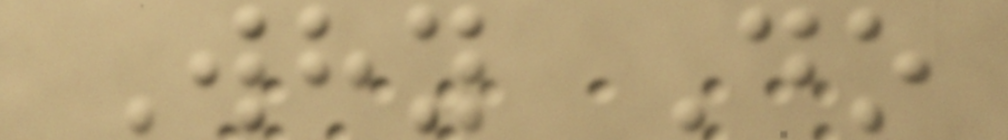Why Do
